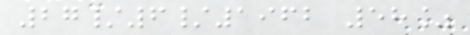27/6/1962 58%
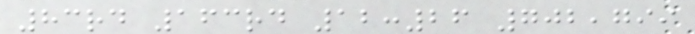83rd 163rd 12:26 702,799
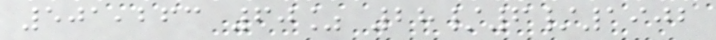501,263 60% 28/6/1902
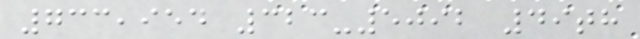733,954 323-5092 49th
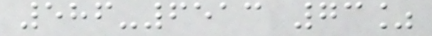586-6513 73%
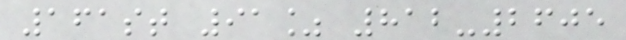161st 91% 812-2605
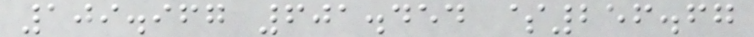109.967 601.454 $256.67
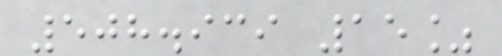508.939 15%
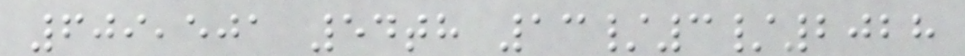609,501 54th 13/3/2028
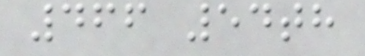466 54th
